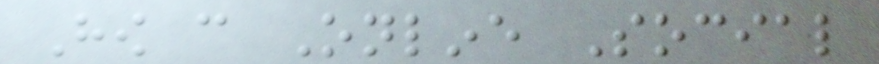How can Online Social
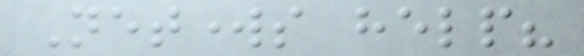Networks help?
